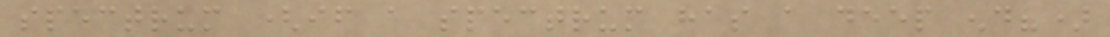spectrum (if a spectrum has a deep end?)
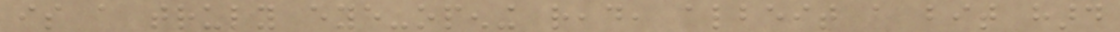is a truly eye-opening read, albeit a bit hard
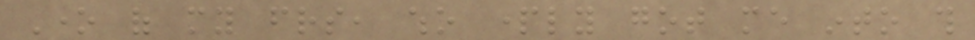One of my friends, who partly got me into this
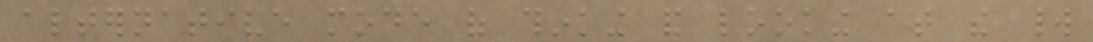alternative mode of thinking and looking at the world
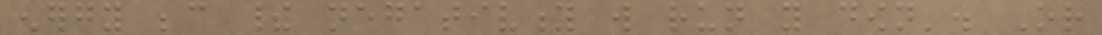energy because their negativity will run you down'. Or
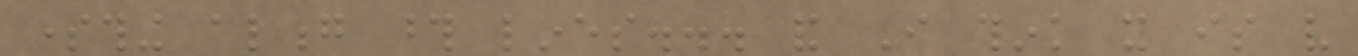something along those lines... and I think it is very
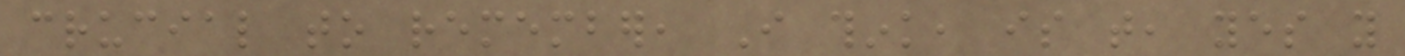crucial to remember, I think, is that, yes you
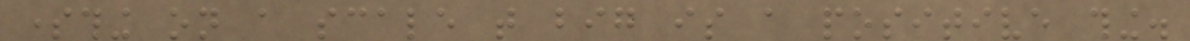something on a scale that big is a positive thing.
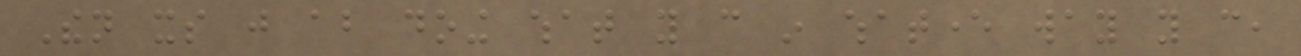Then its just about doing what you can in whatever way you can,
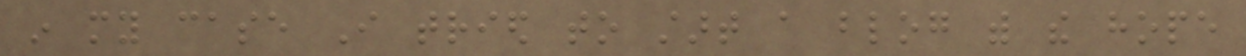in my case I tried to start a blog with the hope
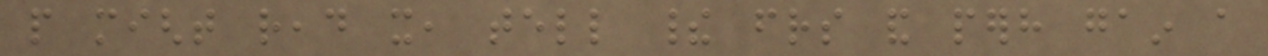people might read it, tell their friends and perhaps gain a
